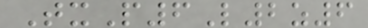TxP6L2z6
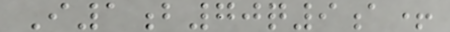I1b70q9a+
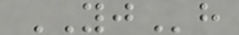YJh
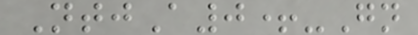NtjA0+-Gn
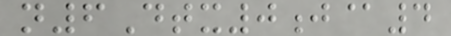n6Dtx0j@4
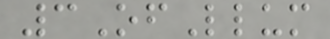3OfLlum
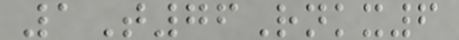1T76Rnkx6
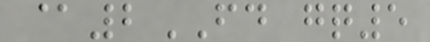@2FD gq5
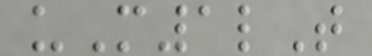uM1lT
